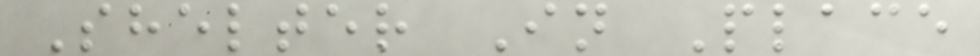Shelter In Place
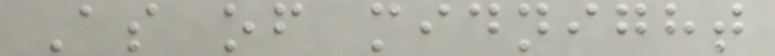As of midnight
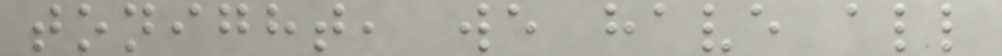tonight, we have all
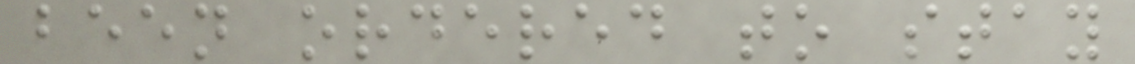been ordered to stay
